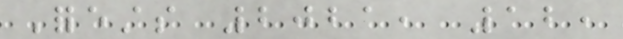Forests 2021, 12,
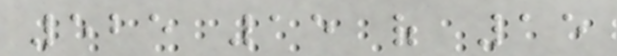525 15 of 15
